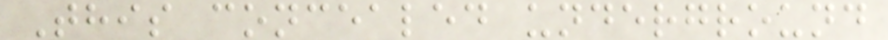This concealed underground
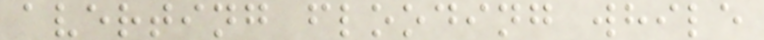averting flooding while
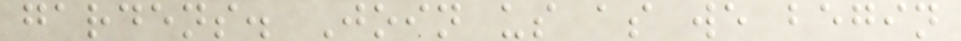gardens. Join us as we begin
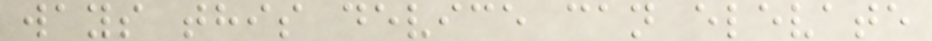ways this device can elevate
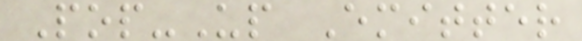Pop-Up Emitter
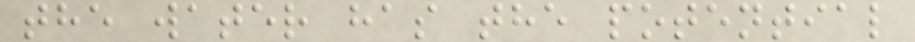the water has the potential
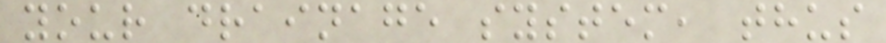your drainage system, thus
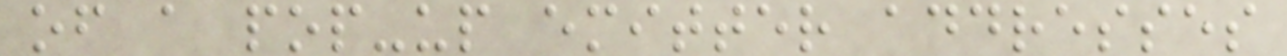of a pop-up emitter addresses
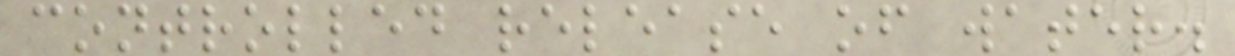controlled release of water.
